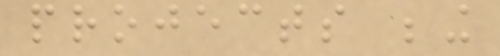projects being
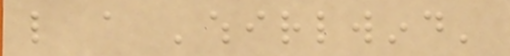like a 'whirlwind'
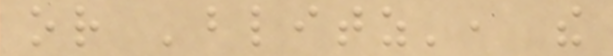or 'blitz', the
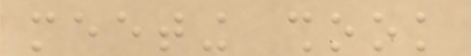meeting shook
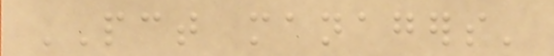PCT managers'
